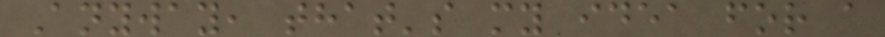Anyway, that's my idea for a
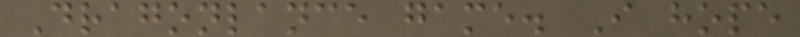Dragonlance game. I hope
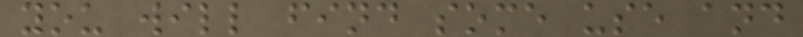you will find some use and
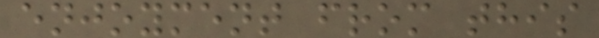enjoyment from this
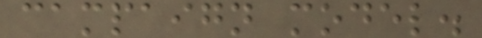campaign model.
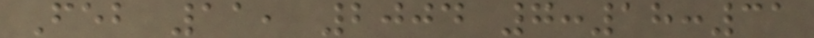Feb 11, 2004 7:18:31
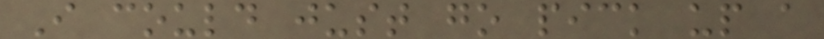I could just go pick up a
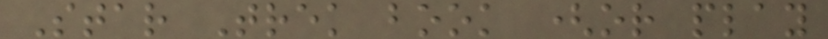Star Trek book (or play
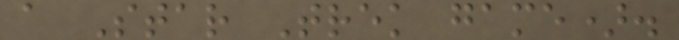a Star Trek game).
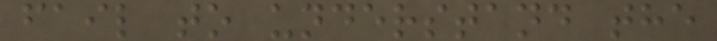fail to understand the
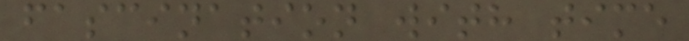fascination with time
